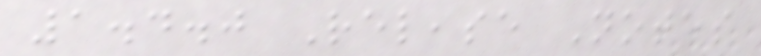1.4.0 Release Notes
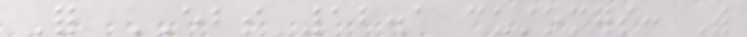For EBS 12.1 customers: With
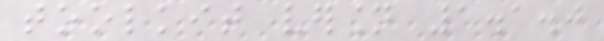toolkit version 1.1.0
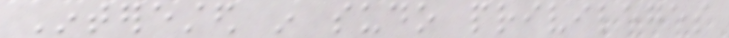Interested in sudo privileges
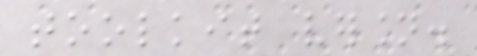toolkit version.
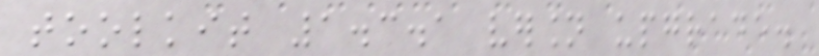toolkit 1.3.1 version upgrade.
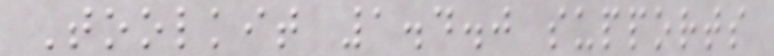Toolkit 1.4.0 supports
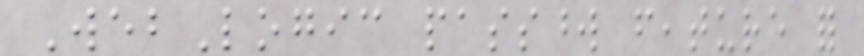WebLogic password feature for
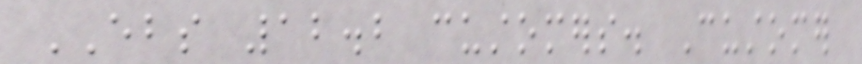EBS 12.2 customers. Customer
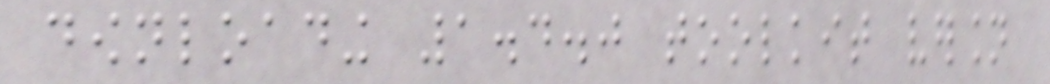downloading 1.4.0 toolkit version
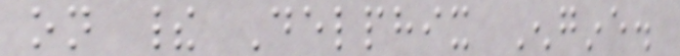on their Delphix Engine.
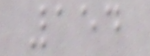154
